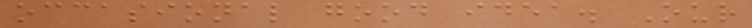occasional good idea. Our
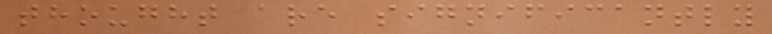thought are significantly
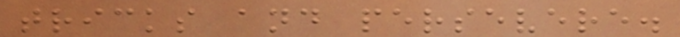tricks and persevere.
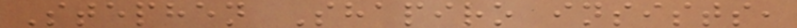Stephen Shapiro insists,
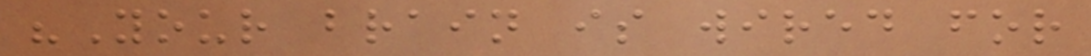"Your brain is wired for
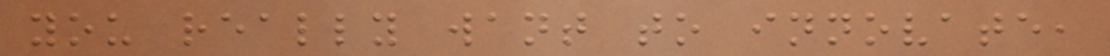you really want to innovate,
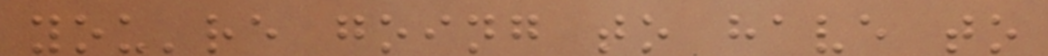you're going to have to
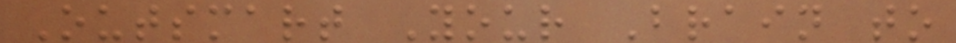Outsmart Your Brain to
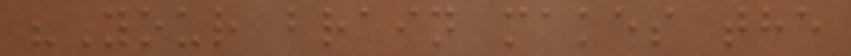"Your brain makes the
